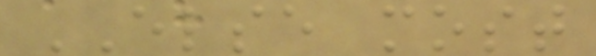ELSE most
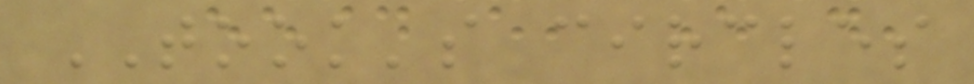TOOK's circles
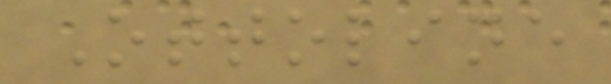Ottoline
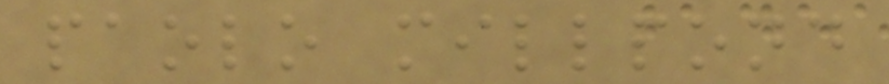paolo millpond
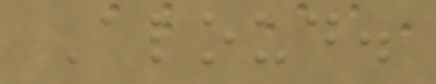Aloud.
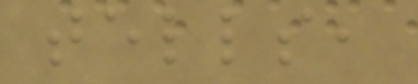tells,
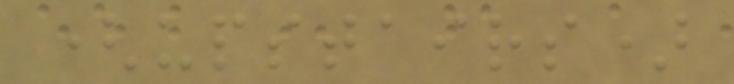(upstairs)
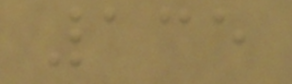135
